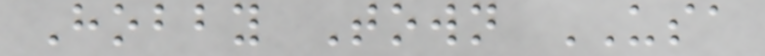Hobby Town USA
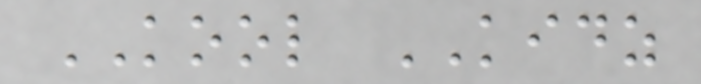KOOL KIDZ
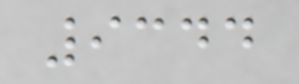9344
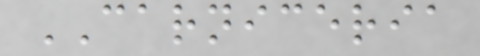CARNICERIA
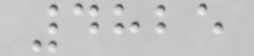4825
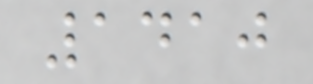1410
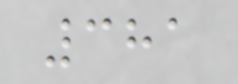381
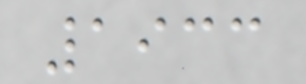1933
